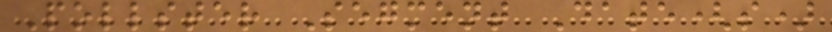Pollster Segment Date(s)
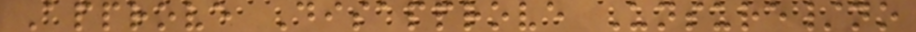Approve Disapprove Unsure/no
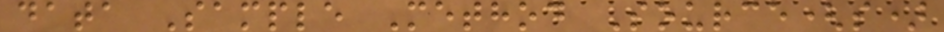data Sample Method Source(s)
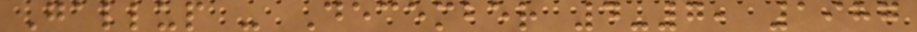Gallup - December 4-7, 1987
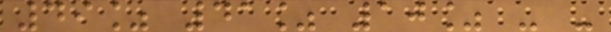49% 41% 10% - -
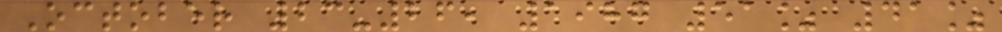October 23-26, 1987 51% 41%
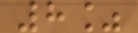8%
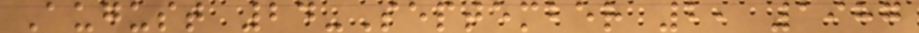August 24-September 2, 1987
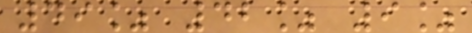49% 42% 9%
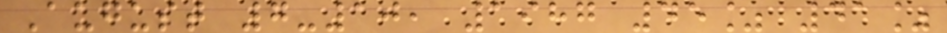August 7-10, 1987 45% 41%
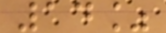14%
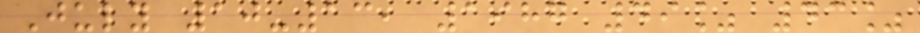July 10-13, 1987 49% 43%
